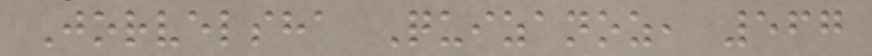Jorvelsha Quizanoz, 567
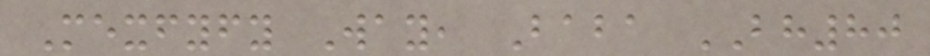Mexfyfy Way, Baba BH80
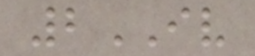2IV
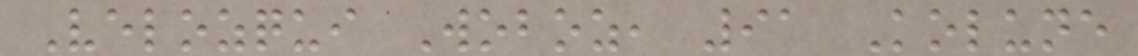Velozqui Woboz, 91 Kolune
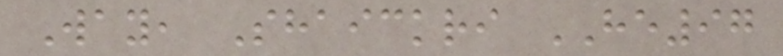Way, Shaickri HE97
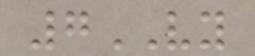7VY
